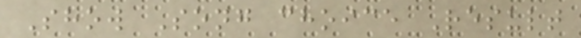Show Song choice Result
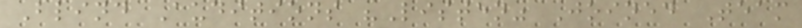Blind Auditions "Listen" Joined Team
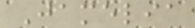Jamelia
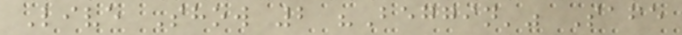Live Show 2 "Beggin'" Safe
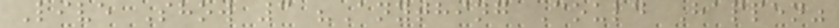Live Show 3 "Anything Could Happen"
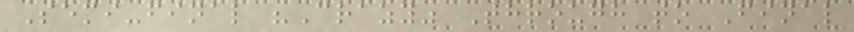Semi-final "Crazy" Through to Final
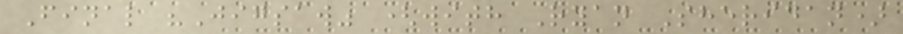Final "Jigsaw" (with Ryan Sheridan)
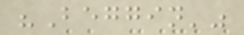"Beggin'"
